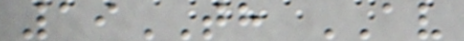19TH AV
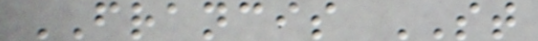FRANCIS ST
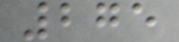275
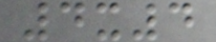4x4
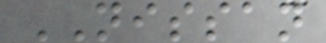NISSAN
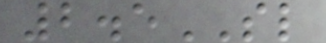2.5SL
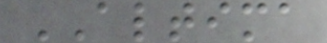ALTIMA
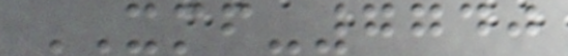XMF-7740
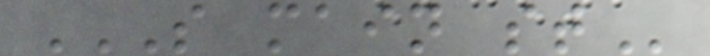S MAIN ST
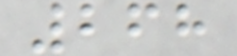268
